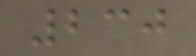230
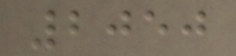2050
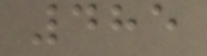485
